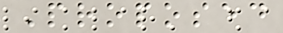Proposed
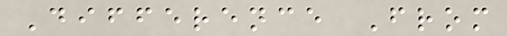Difference From
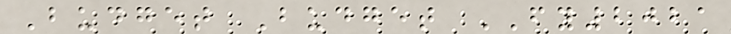Budget Budget FY2021
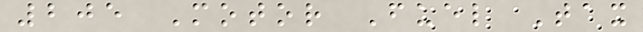205 Motor Fuel Tax
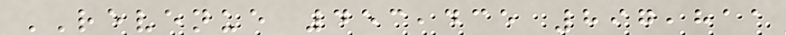REVENUE 453,435 897,811
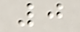0
